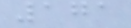171
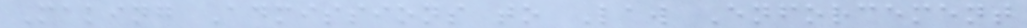Making Admissions to Law Enforcement
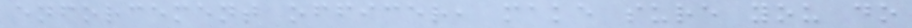enforcement officer, make sure you do
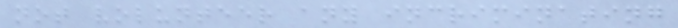not volunteer any incriminating
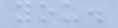you.
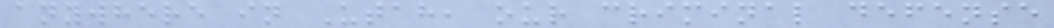anywhere in Utah, our criminal defense
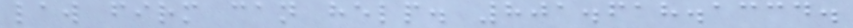law firm can help. 801.618.1334.
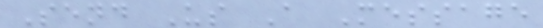Send Us A Message
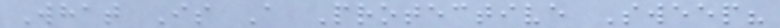What Is A Protective Sweep?
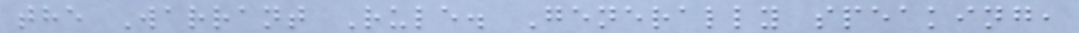the Warrant Rule. Generally speaking,
